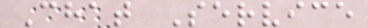Chat Service
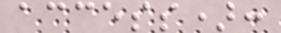access):
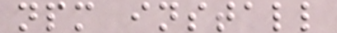npm install
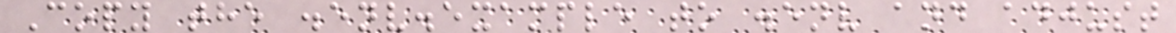Copy the .env.example to .env and adjust
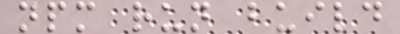npm run build
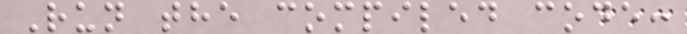Run the compiled code:
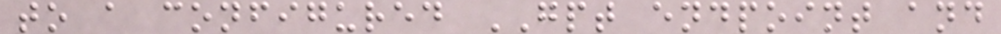to a configured GPT endpoint and
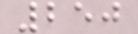250
